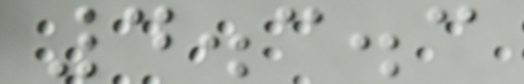4.3.3
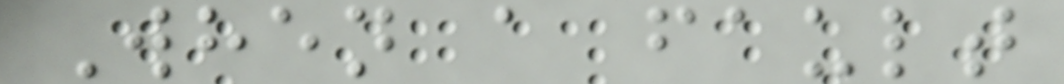When a fault
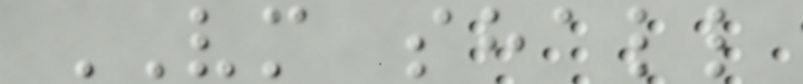VM shall
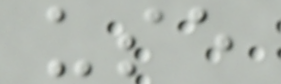use
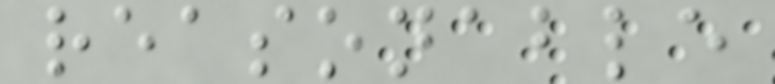reasonable
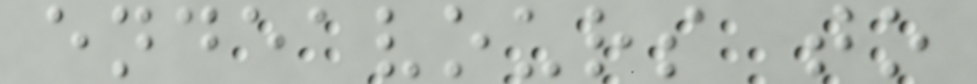endeavours to
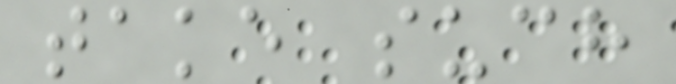take such
